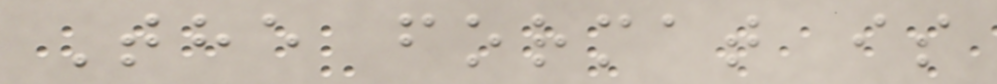The format is
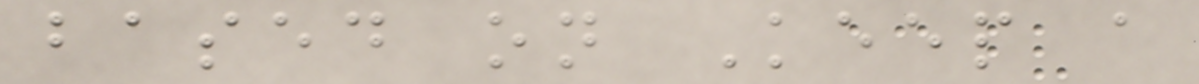based on Keep a
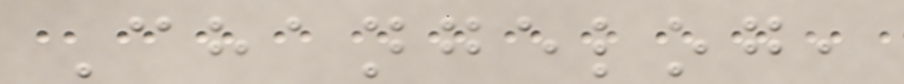Changelog,
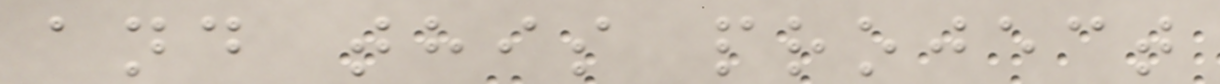and this project
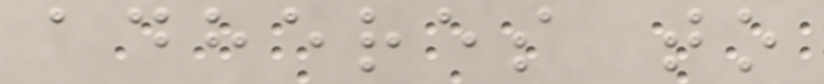adheres to
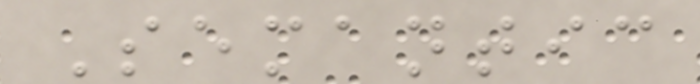Semantic
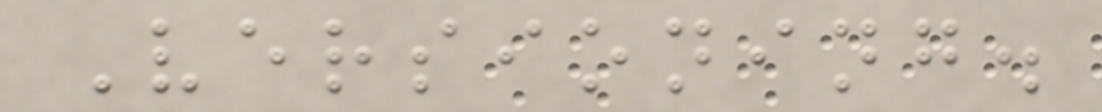Versioning.
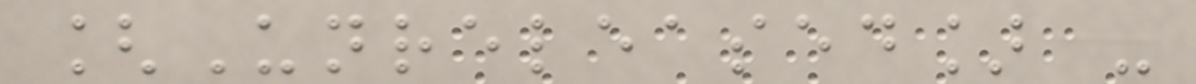[Unreleased] -
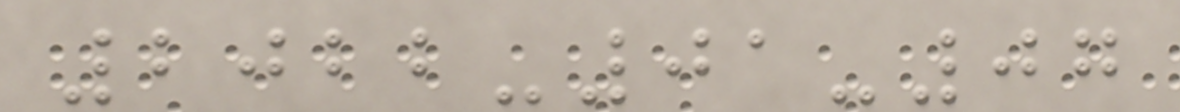2022-01-07
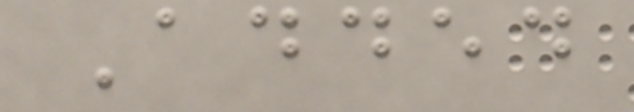Added
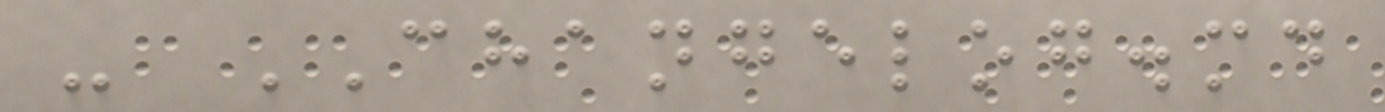- CHANGELOG.md
